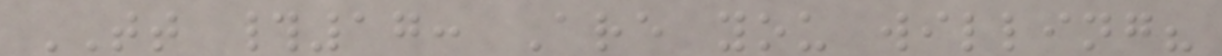TT #17: Are you willing?
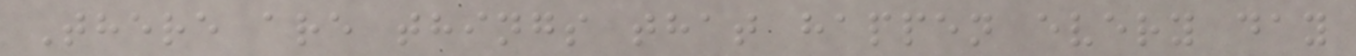There are things that happen every day
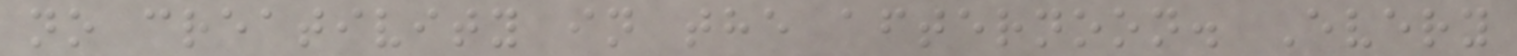no creativity in the afternoon. Every
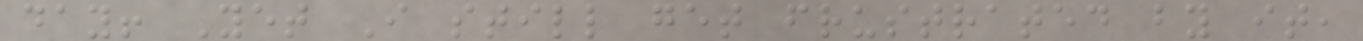day! Yet I still get frustrated by it,
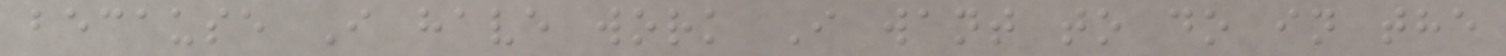because I have work I want to do in the
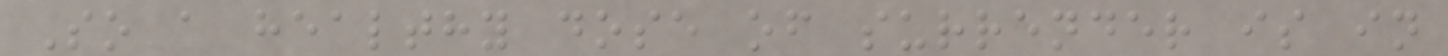So a healthy dose of surrender is in
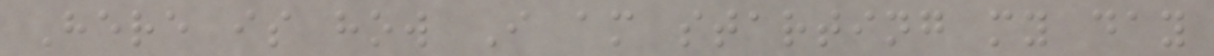Here is how I am starting my day
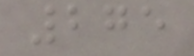275
